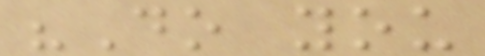"Do you
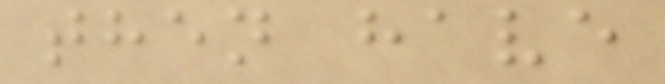then have
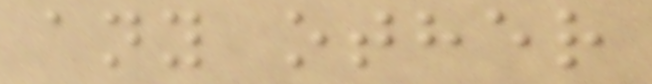any other
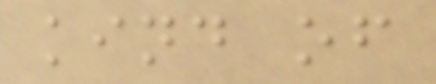kind of
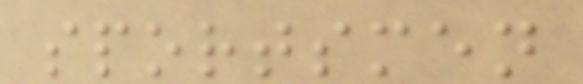sportsmen
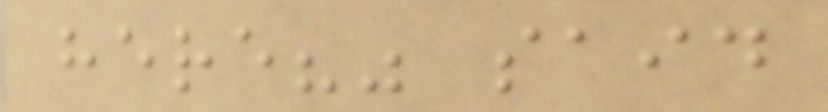here?" said
